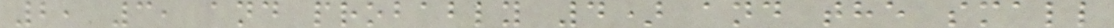2, 3, and probably 4) and the small
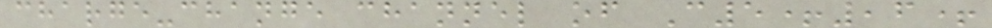charge-change channel of C5+,6+
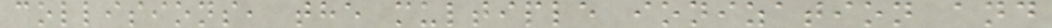collisions, the multiple ionization and
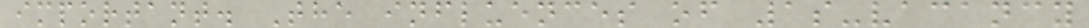important. The influences of 1s-vacancy
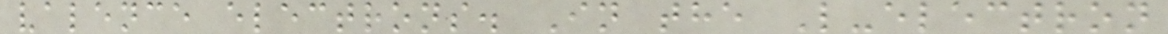valence electrons. In the L-electron
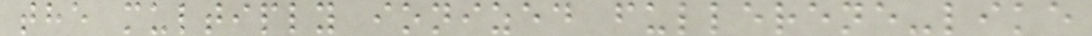the multiply ionized fullerene-like
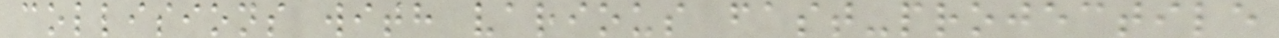collisions with various fast-projectile
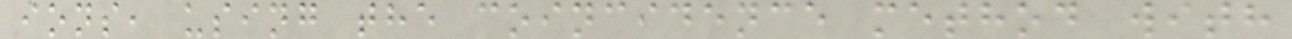ions, using the coincidence method with
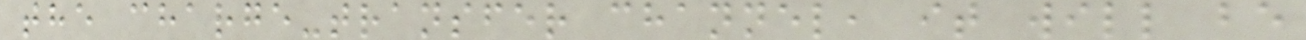the charge-transfer channel, it will be
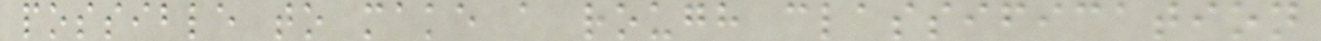possible to make a rough classification
